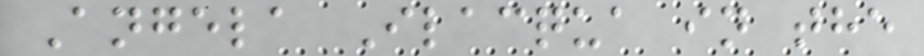Angela Ilacqua in the
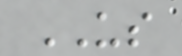US
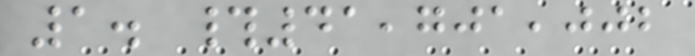1. #41,701,002
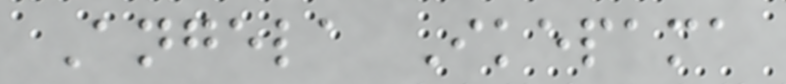Angela Ikepama
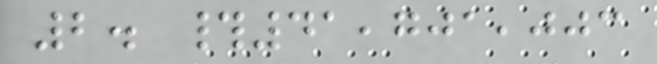2. #41,701,003
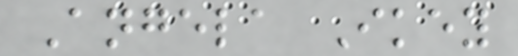Angela Ikey
